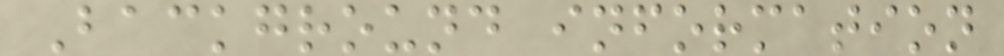Background information
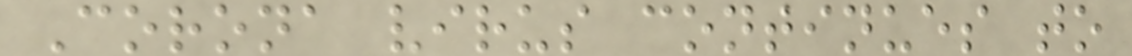Corona virus continues to
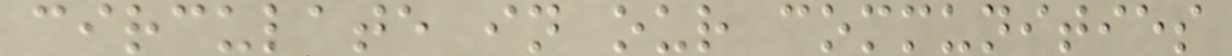circulate in our communities
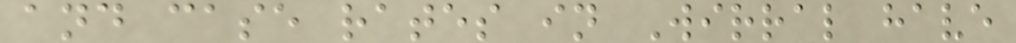and case rates in Wirral have
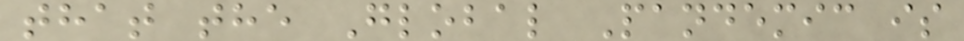that the Global Pandemic is
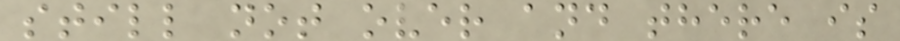still not over and there is
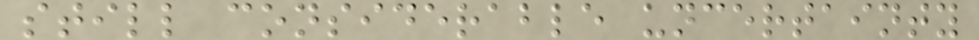still considerable uncertainty
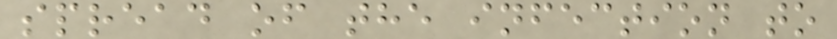spread of the infection to
